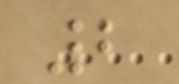2
